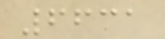6631
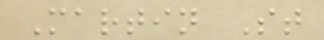Martin St
